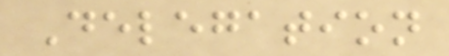Delegation
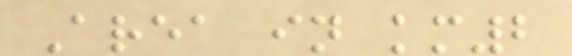Area in km2
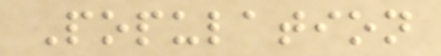Population
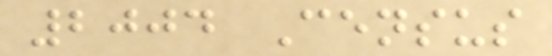2004 Census
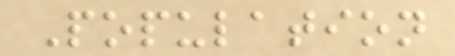Population
